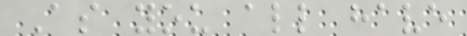As you all have
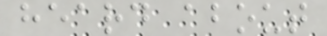heard about
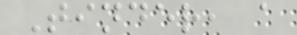Tinder, a
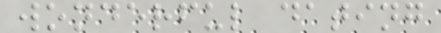wonderful dating
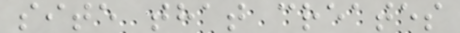site that creates
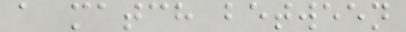a match between
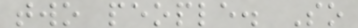two people. So
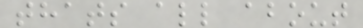thats all about
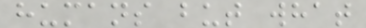humans but what
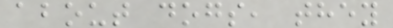about dogs, they
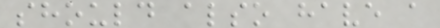should also have a
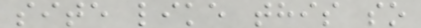site like this so
